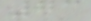73
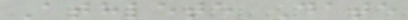Athlete Date
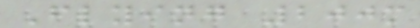Flying 200m
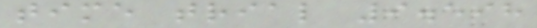time trial 9.598
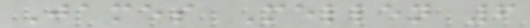James Mellen 6
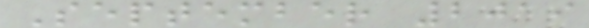September 2019
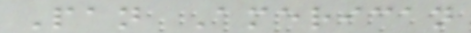Pan American
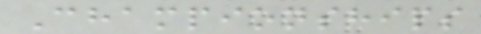Championships
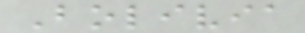Bolivia
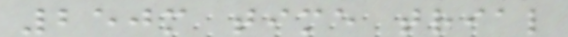250m time trial
